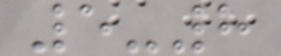5-8
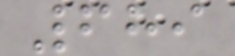689
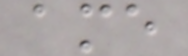ame
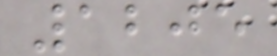1205
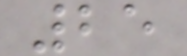25
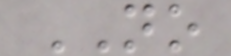NO
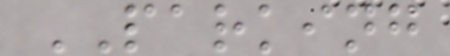PARKING
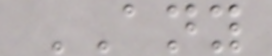ANY
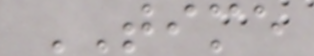TIME
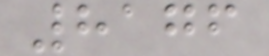8176
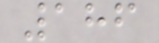186
